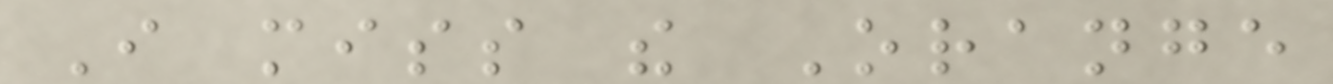I miss the Orange
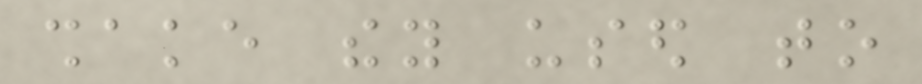shake they used to
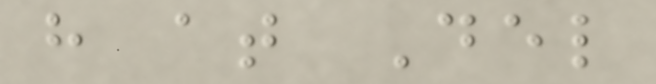have at Del
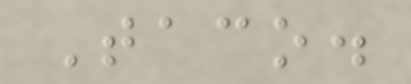Taco.
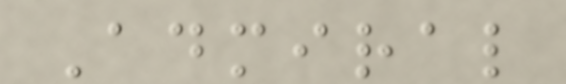Admiral
